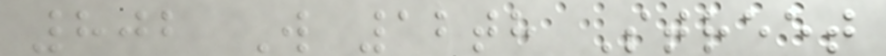802 W 12th Street
